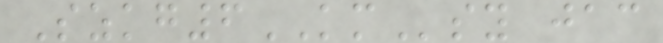Szkg6KMsy jac
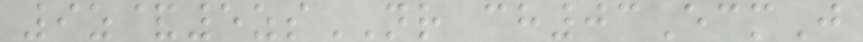9z&5zsNR ch03EcmJ
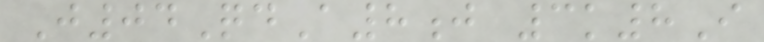J04QdA8j 3k8I
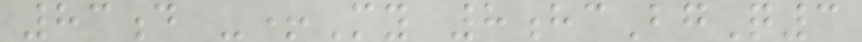83d -+My 8hcBgQ3
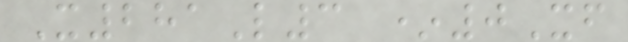X281L3 *0Xf
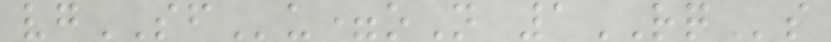vgSFu=oN 1RQs
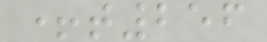+t256
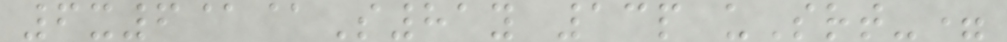6x6@@S81y 13p uSrt-=
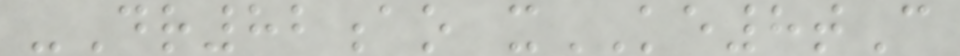-Dr82ao xKE8tC
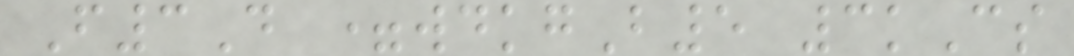F3D =wdkgB5 3kCs
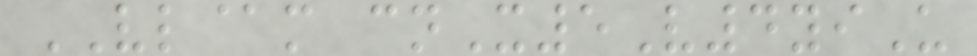VL@m cnX5V4yiU
